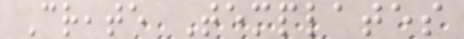Create Templates
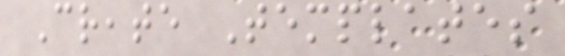Create Templates
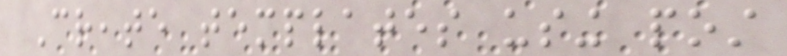Create templates using post
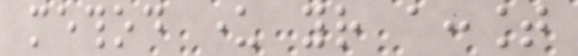method under your account
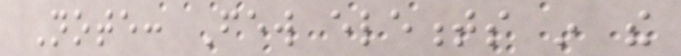Note: Few elements in the
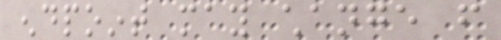endpoint may change from
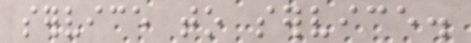service to service.
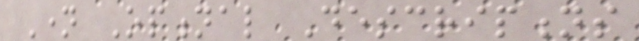Name Optional Descriptions
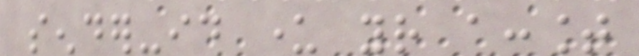sender-id under your account
